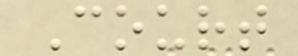Court
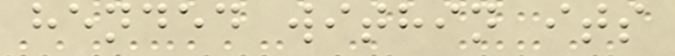hended within its
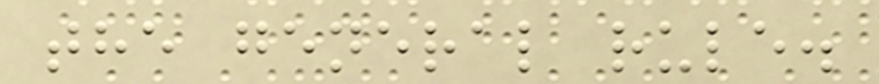the general rule.
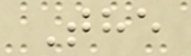The
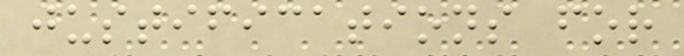justifications for
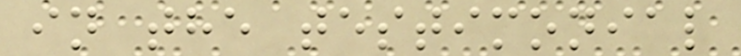in the testimonial
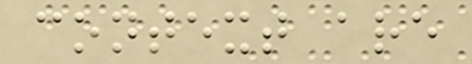context are
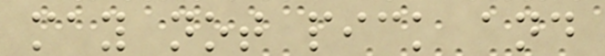may not pick and
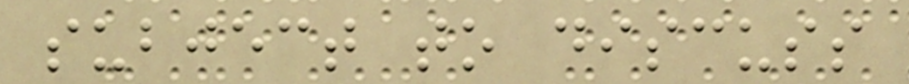subject to discuss
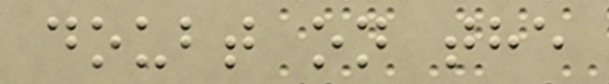doubt on the
